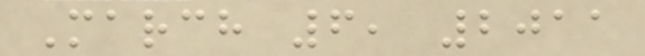March 6, 2011
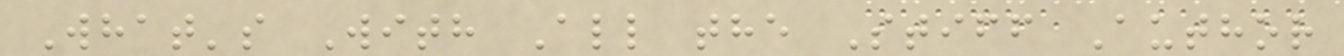What's With All the Stiff Author
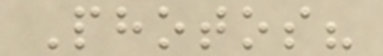Photos?
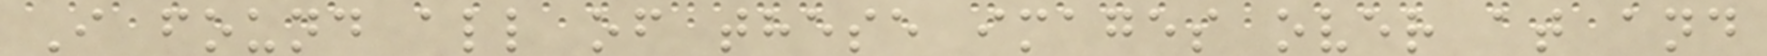I found all of these images over at and
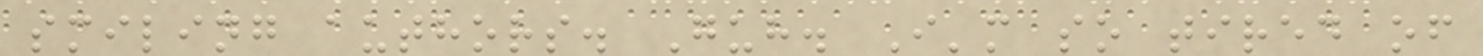smiling authors. Guh. I'm so tired of
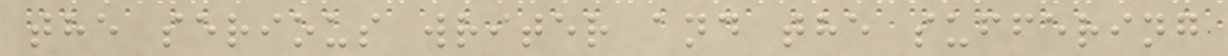the serious writer and the suffering
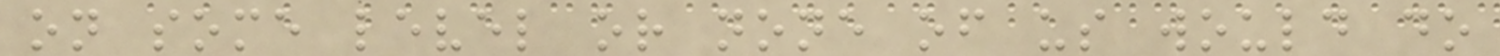on some level or none of us would do
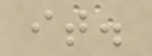it.
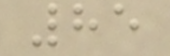85
